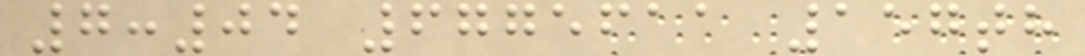7:04 6775611 157th
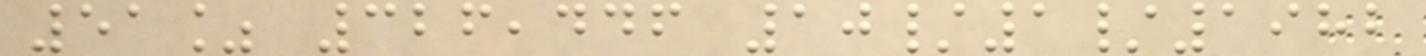51% 326,446 10/1/1982
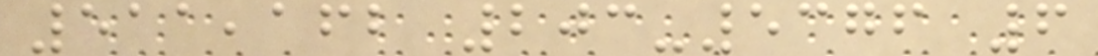511,162 203-5376 6
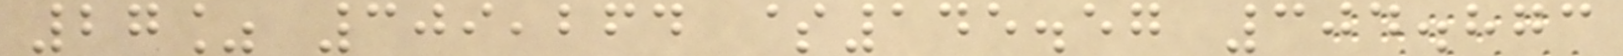27% 309,264 $145.57 304.873
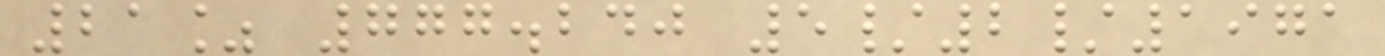21% 777.240 5/2/1971
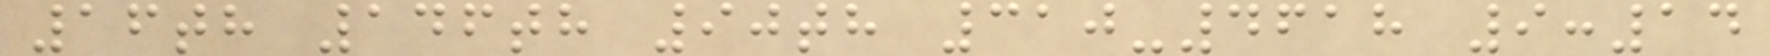16th 146th 90th 310-4618 9:14
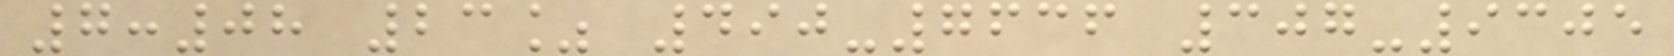7:08 23% 490-7636 307-9305
